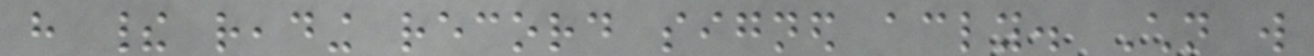have their reading record signed accordingly. Children will
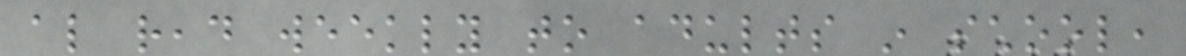also read weekly to adults in school,
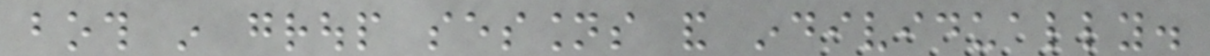both in group sessions and individually.
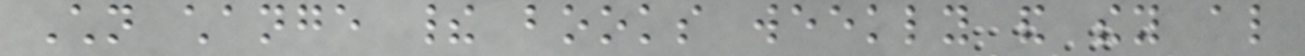Children change their books weekly and they also
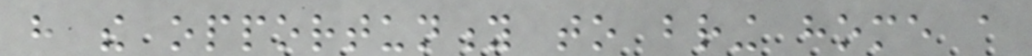have the opportunity to bring home a
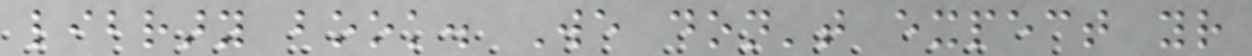library book. We don't expect your
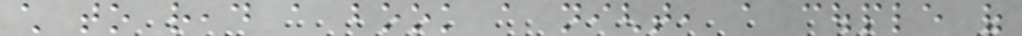child to read a book a night, a couple of
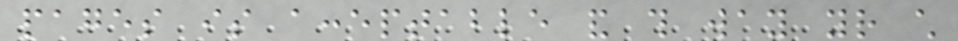pages is acceptable and this way your child
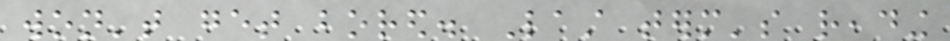won't get bored. Last term's reading
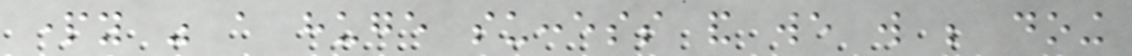party was a huge success and we will be doing
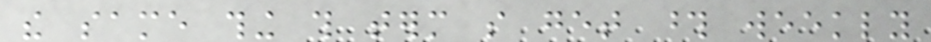the same thing this term so get those weekly
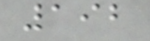192
